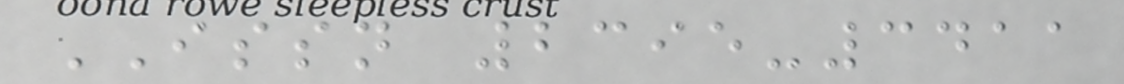ISSN 2395-3411
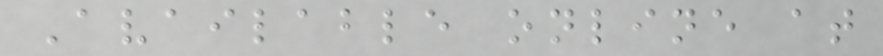Available online at
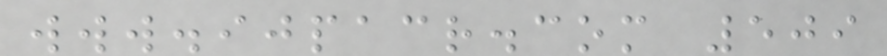www.ijpacr.com 509
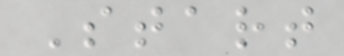Start
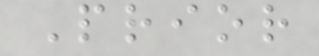Prior
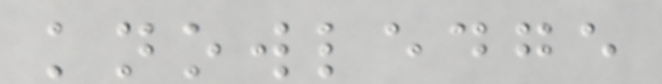knowledge
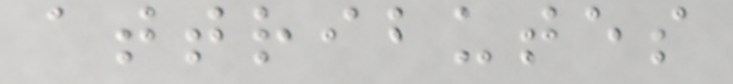attributes
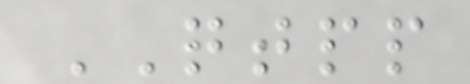QTPP
